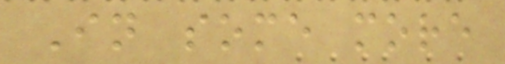In some more
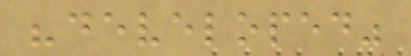"developed"
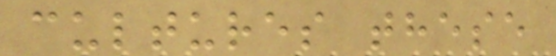cultures these
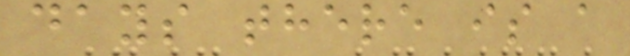days there is a
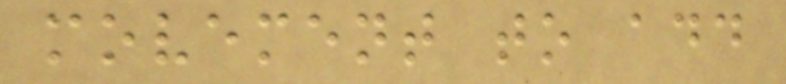movement to add
